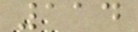114
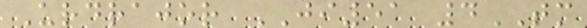Urdrajor JI51 4TM
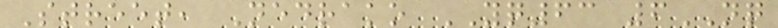Street, Nedrako YQ63 6NQ
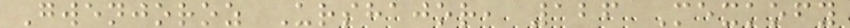Gwenjoroz Urshajor, 126 Mexkofy
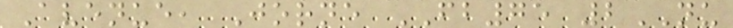Avenue, Jorne FB75 2NU
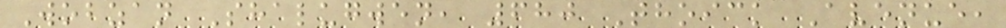Wobzan Shalugwen, 680 Thoick Avenue,
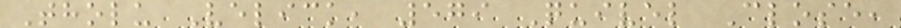Tholu Velick, 579 Quivel Close,
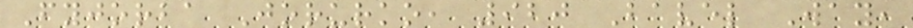Fyjorba Jorurko, 920 Bavel Way,
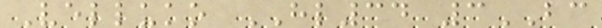Velluko HL34 3BC
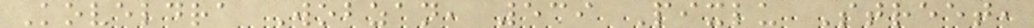Koveldra Wobzan, 539 Pixlu Street,
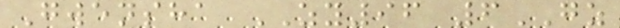Gwensha ZY96 6GZ
